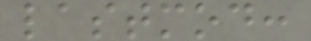lastmod:
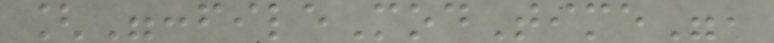[":fileModTime",
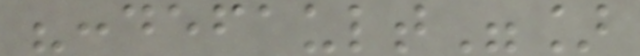":default"]
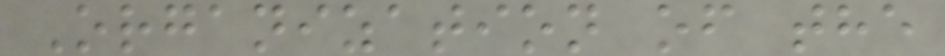Organization of the
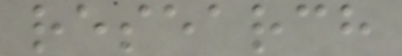research
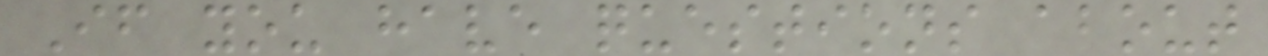If you have questions about
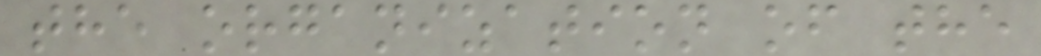the organization of the
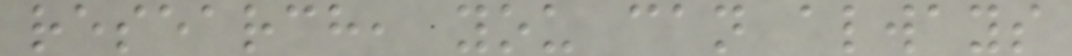research, you can always
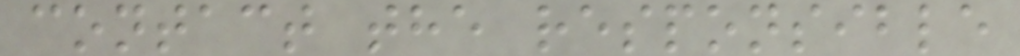contact the responsible
